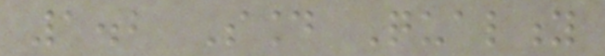1.2 Sound Quality
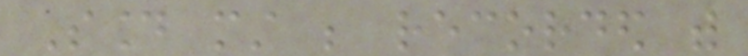Sound must be recorded with
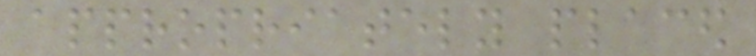appropriately placed
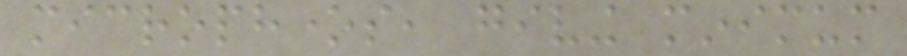microphones, giving minimum
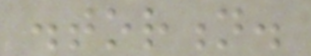distortion.
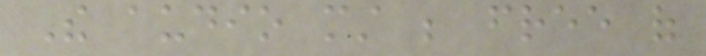The audio must be free of
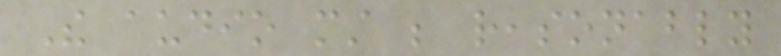The audio must be reasonably
